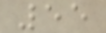55
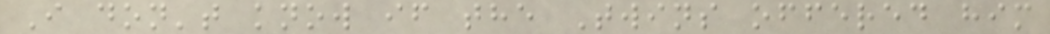I don't know if the Twins offered him
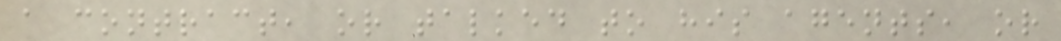a contract, or talked to his agents, or
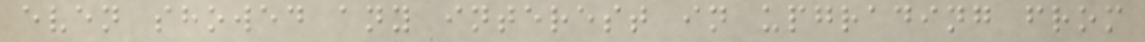even showed any interest in upgrading from
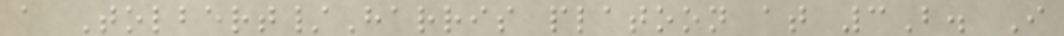a Tolbert/Harris platoon at 3B. I
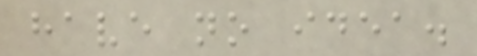have no idea.
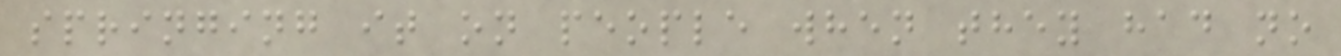springing it on people when they had no
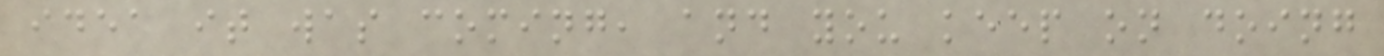idea it was coming, and you keep on doing
